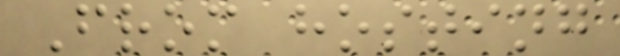From hosting
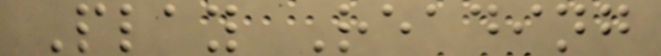Play Reading
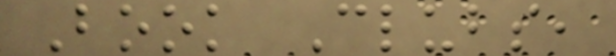Book Clubs,
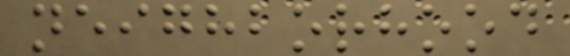neighborhood
